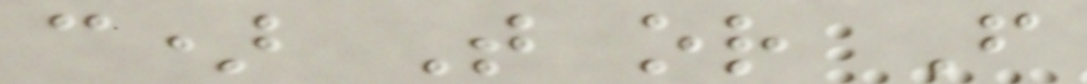c) T or F
